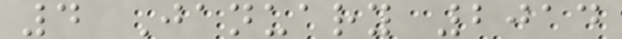4 January 2014
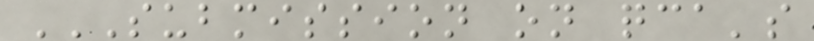SUBMISSION ON QCA'S
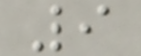9
